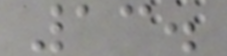13.
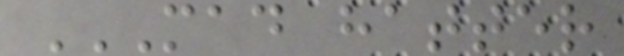MAD HATTER
